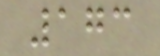173
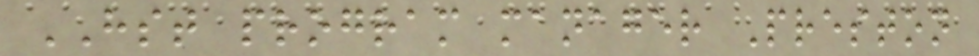HST program manager Preston
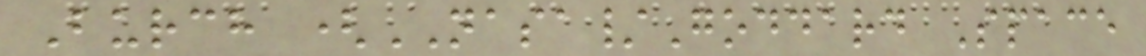Burch (NASA/Goddard Space
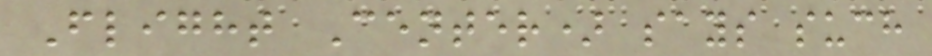Flight Center) says such
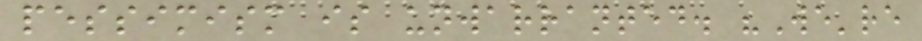pessimism is unwarranted. "We're
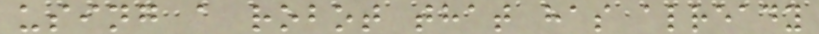using a robot that has already
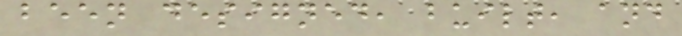been designed, built, and
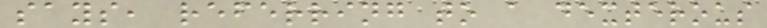says, referring to a dexterous
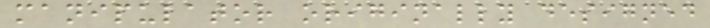manipulator originally designed
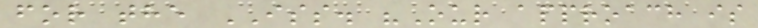for the ISS. "Our approach is
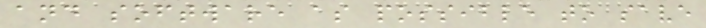and software as possible to save
